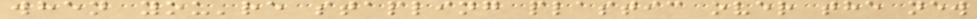when you're stapling plastic over the new
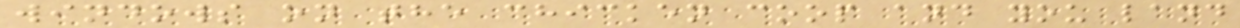windows on the chicken coop and you land
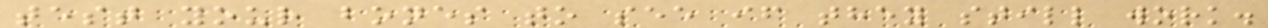test your bones to see if they still work.
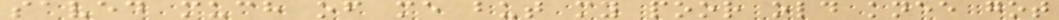saved much of me but my poor old knee got
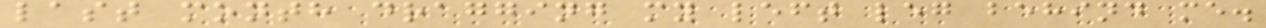last month dragging my left leg behind me.
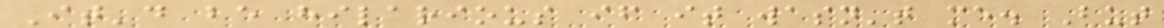It'd be hilarious if it wasn't me. But
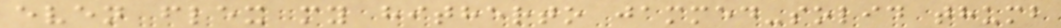even flex my hitherto jammed-solid thumb
